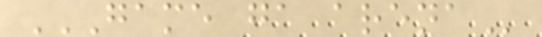GAME GA ARENA
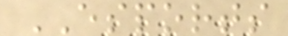ESPORTS
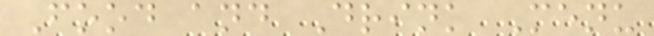Food and Drink Menu
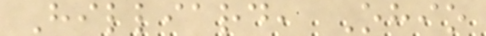Hilliard, Ohio
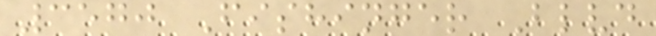3570 Fishinger Blvd
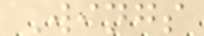Wings
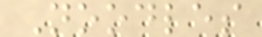Noodles
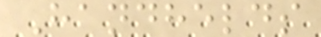Handhelds
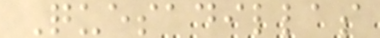Quesadillas
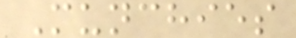Munchies
